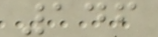146
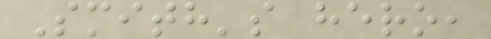Smith's hero,
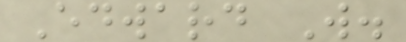Edward W.
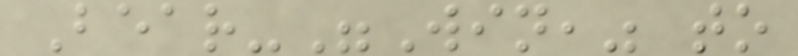Bear-"Win," to
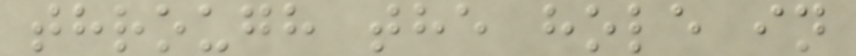through the hole in
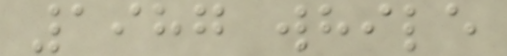1987 while
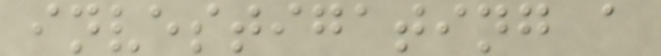investigating a
